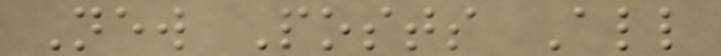New Posts All
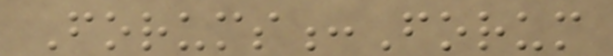Forums:Forum
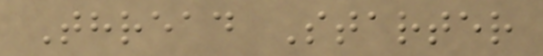Thread Starter
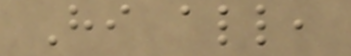Hi all,
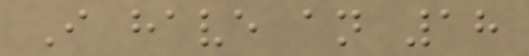I have an 18
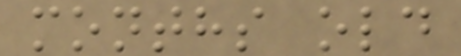months old
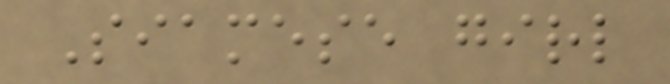Siamese girl
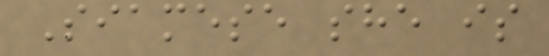Siamese she is
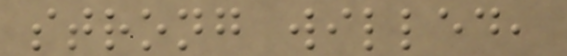strong willed,
